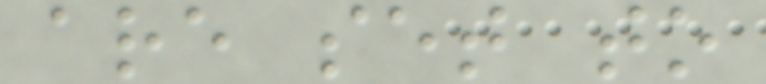are set to
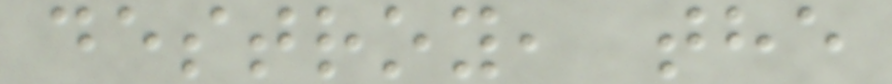destroy, the
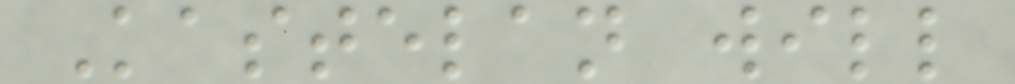Kastelan will
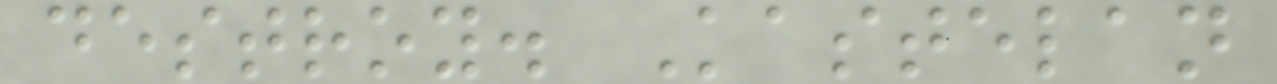destroy. Kastelan
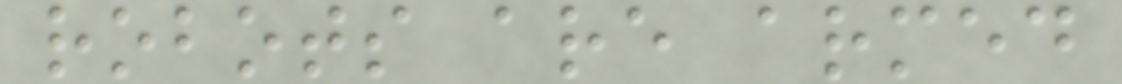robots are armed
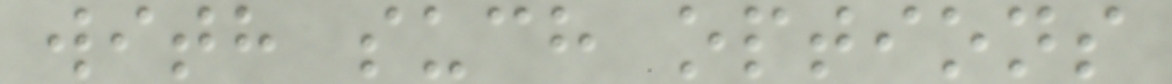with such options
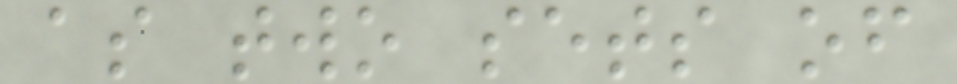as two sets of
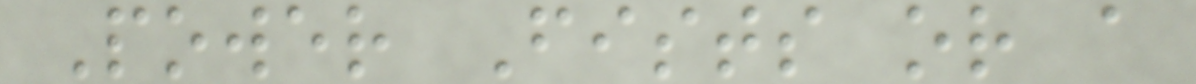Power Fists or a
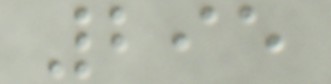295
